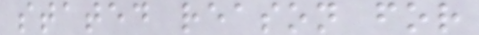stated reason for
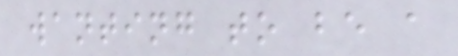wanting to be a
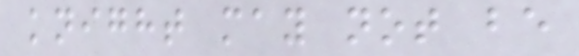knight may not be
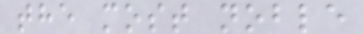the most noble
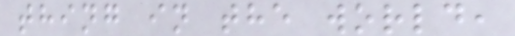thing in the world,
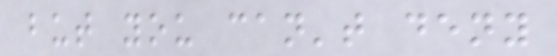but you can't deny
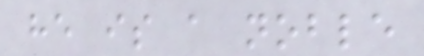he is a noble
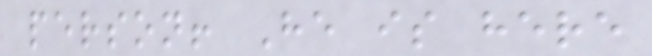person! He is here
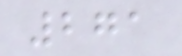271
